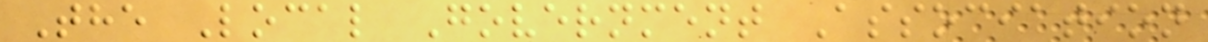The Local Government Association
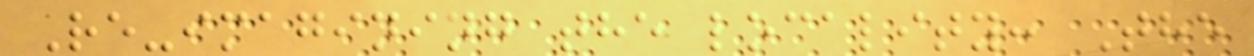Re-imagining the locality: The
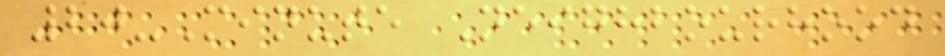20-Minute Neighbourhood
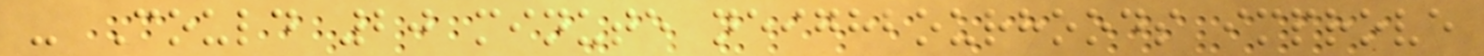- Could 20 minute neighbourhoods improve
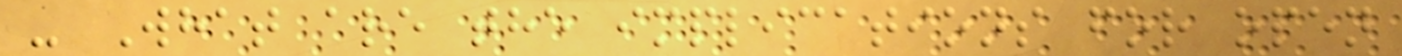- What are the implications for open
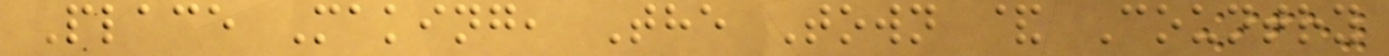Place Making, The Town & Country
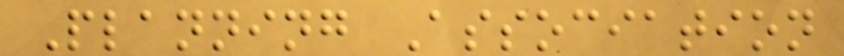Planning Association
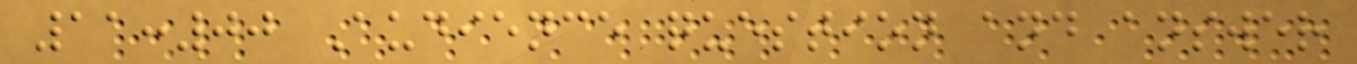11:00 Audience question and answer
